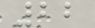22
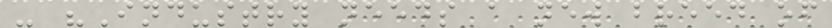- "Industry needs a new breed of
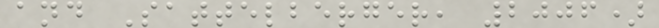and Sattelberger, 2006)
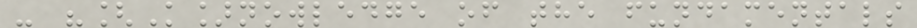- "[K]nowledge of the fundamentals
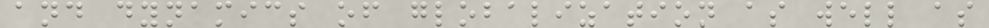and dynamics of globalization as well as
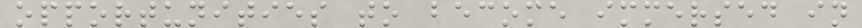opportunities to become immersed in
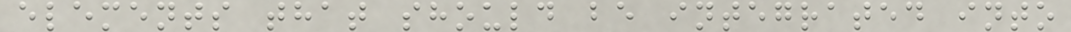elements that should be integrated into
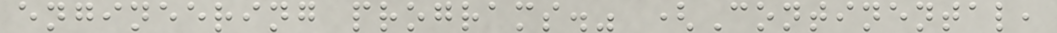engineering programs." (Continental,
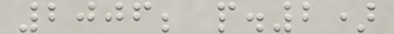2006; p.2)
